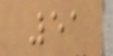51
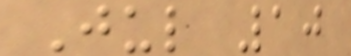Jul 10
